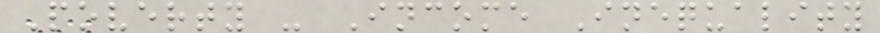Poverty - Income Inequality
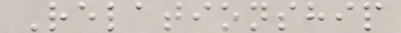Relationship
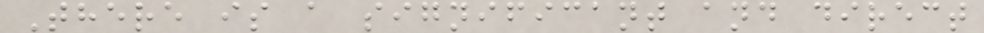There is a significant and direct
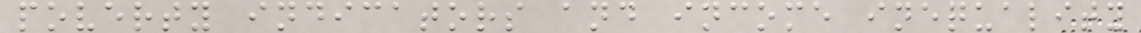poverty indicators and income inequality
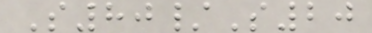S80/S20
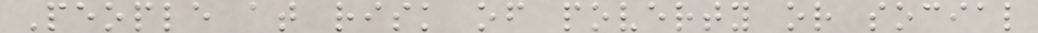People at risk of poverty or social
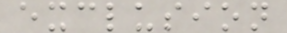exclusion
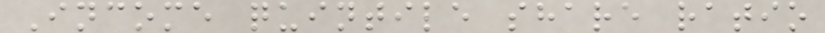Income quintile share ratio
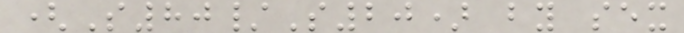(S80/S20) by sex
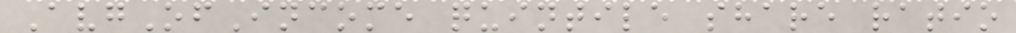AvgOfIncome quintile share ratio
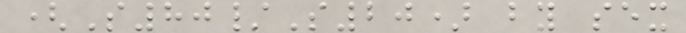(S80/S20) by sex
